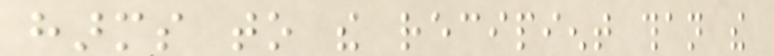harms to the recipient than the
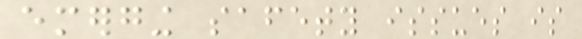emerging safety issues is
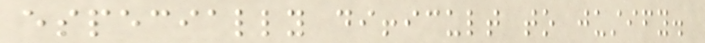especially difficult to justify.
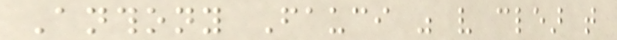Anthony Fauci was very clear that
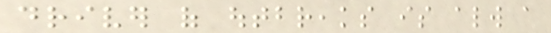driver of outbreaks is always a
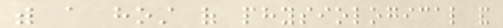with a host of physiological and
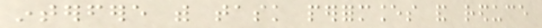interfere with task performances and reduce
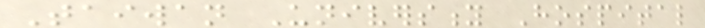Taiwan University Hospital
